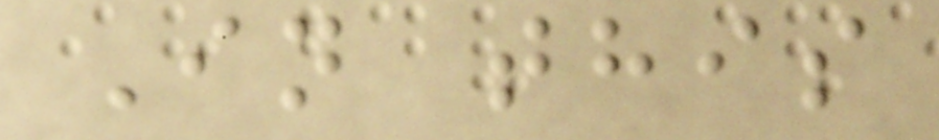In this
